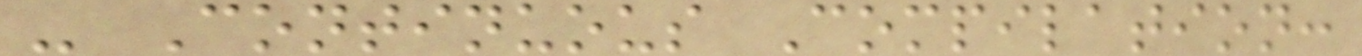- Continuous Compilation:
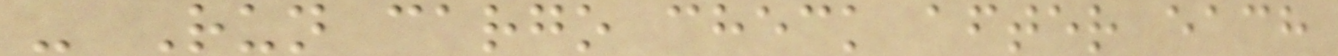- Run cargo check after each
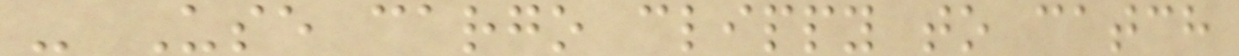- Use cargo clippy to catch
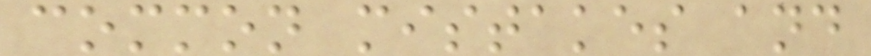common mistakes and
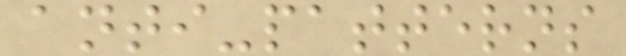anti-patterns
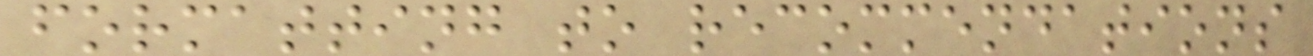formatting to recommendations
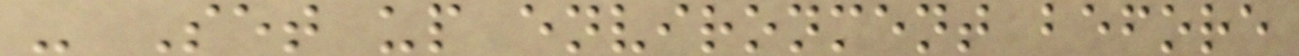- Set up environment before
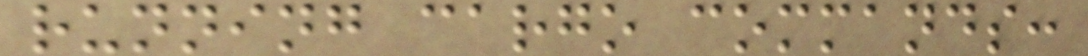running cargo commands:
